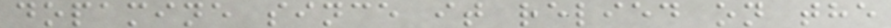dopamine since it relied on the
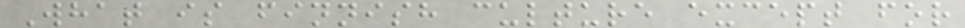What is finnish culture except for
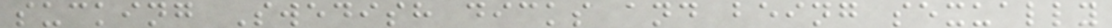sucking Swedish dicks and being sexually
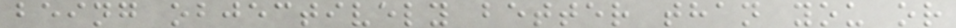being objectively better than you or
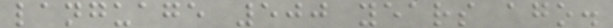language 500 years ago.
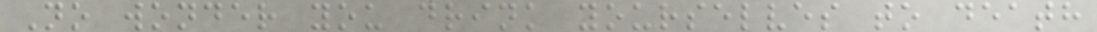No wonder you drink yourselves to death
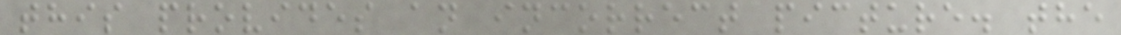this provides an incorrect picture. the
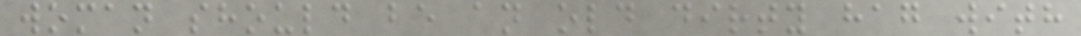woman should be an old dirty hag with
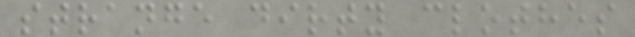strange dirty clothes
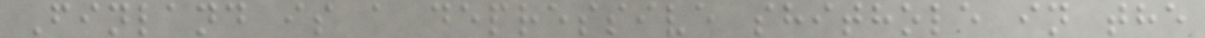Finland is a depressive shithole in the
